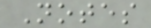Notes
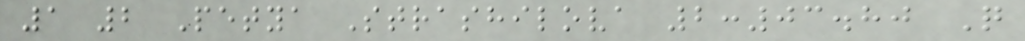1 2 Petya Strashilova 2:03.80 Q
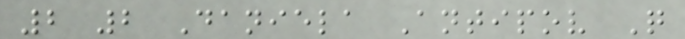2 2 Daniela Antipov Q
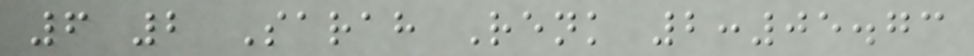6 2 Sarah Renk 2:05.73
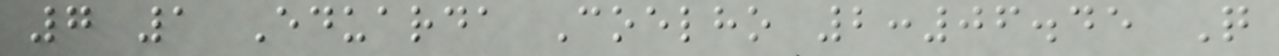7 1 Eduarda Coelho 2:06.45 Q
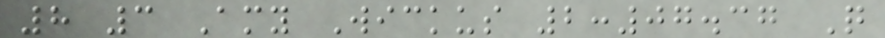8 3 Amy Wickus 2:07.37 Q
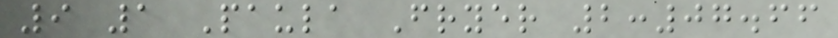9 1 Paula Fryer 2:07.66
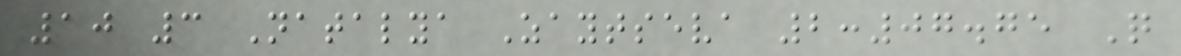10 3 Natalya Zaytseva 2:07.75 Q
